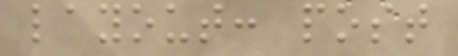layout: post
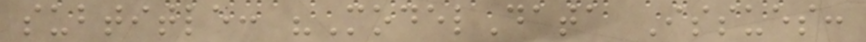subtitle: "ModelData Issues:
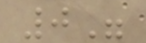0"
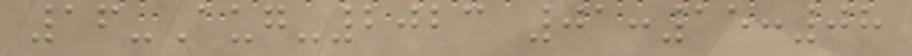16-Aug-2023 01:15:08
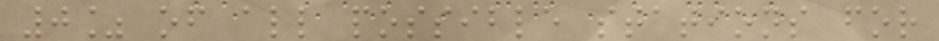0% of all possible stations for
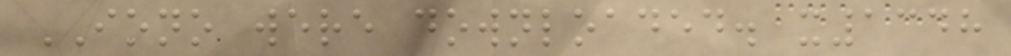IONO were downloaded. x1348
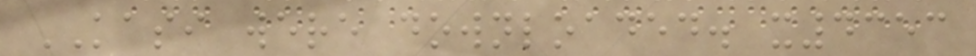KASI were downloaded. x4353
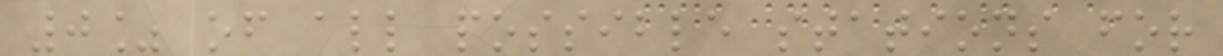0% of all possible stations for
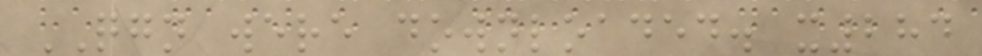QGN were downloaded. x284
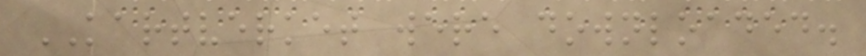KARTVERKET were downloaded.
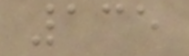135
